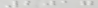2017
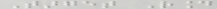Target Round
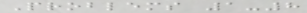Problems 1-8
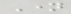Name
